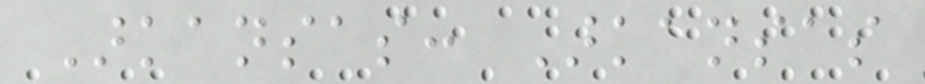Arkansas: Arkansas
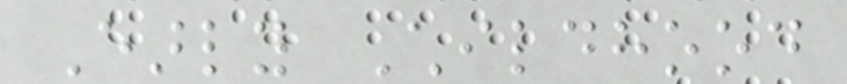Early Childhood
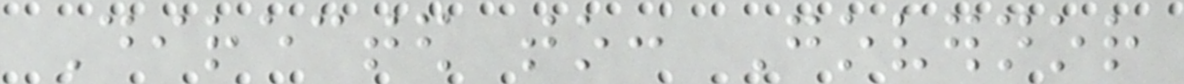Directed to: Governor
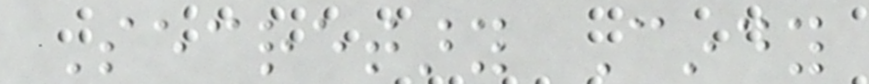Secretary Cindy
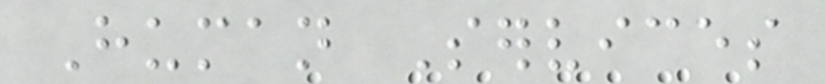Human Services
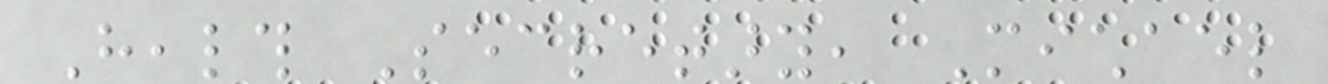Health Secretary, Michael
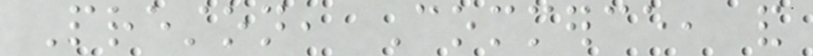Preston, Commerce, and
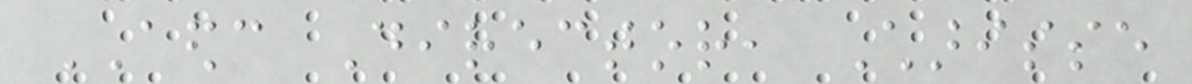AEDC Director, Charisse
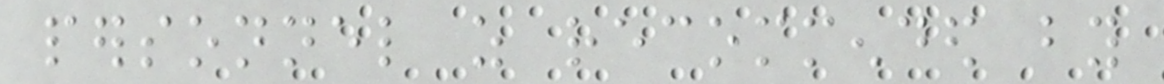personnel as recommended by
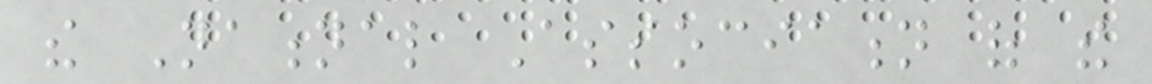the National Association of the
